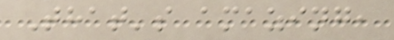That's amazing,
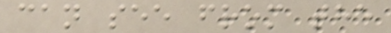can see from the
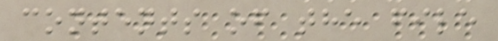contents of the file
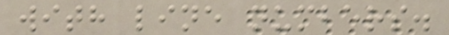with line numbers.
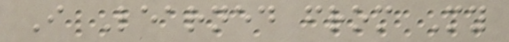I Learned from My
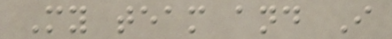My team and I
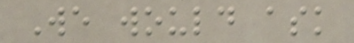We would ask
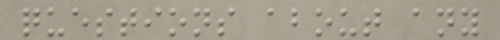questions about any
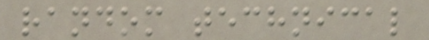random technical
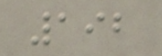192
